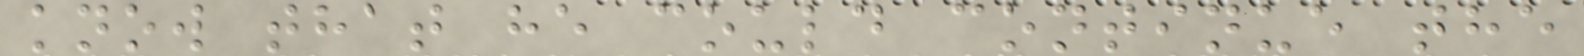know that he could continue the
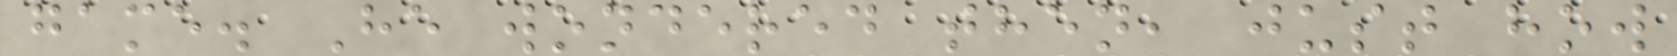game. He wondered then, just how
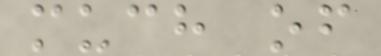much of
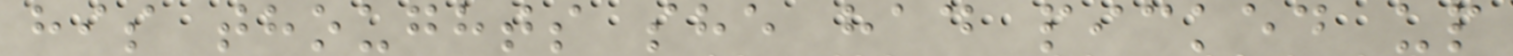his thoughts she had picked up
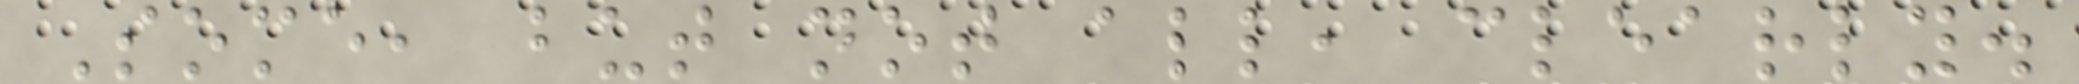Some, but not all, clearly.
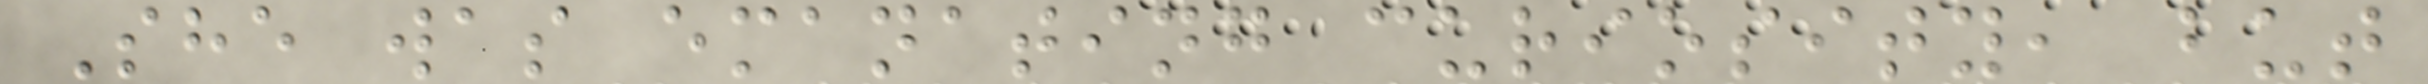She was emanating curiosity, but
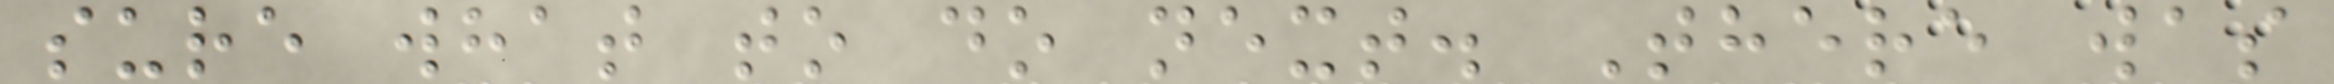sure what to do next. There was
